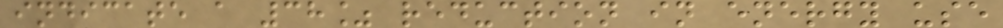indicate a 38% reduction in energy use
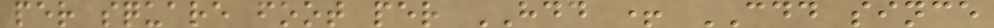per square foot per HDD + CDD since
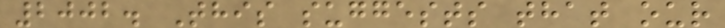2002. This suggests that our
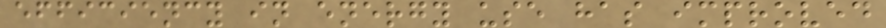efficiency in energy use has improved
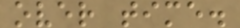over time.
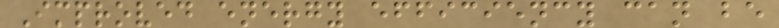Improved energy efficiency can be
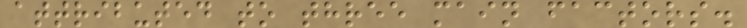attributed to three main factors.
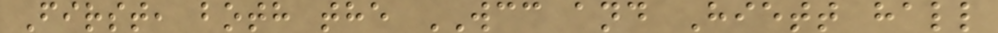First, both the WCC and Hiett hall
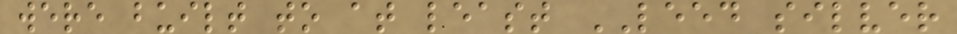were built to at least LEED silver
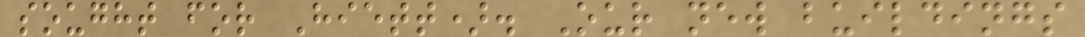sought for Hiett). Our new buildings
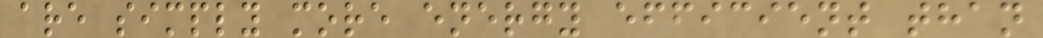are simply more energy efficient than
